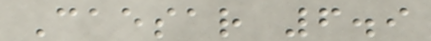Caesar 6.9
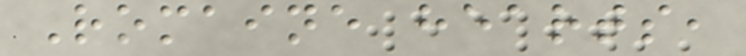Romaine hearts,
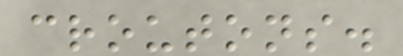croutons.
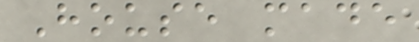House made
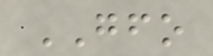GFO
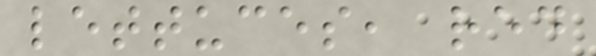lettuces, red
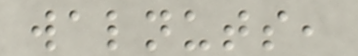walnuts,
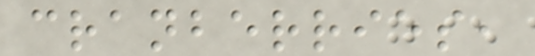cranberries,
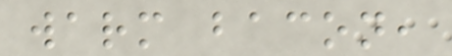warm bacon,
